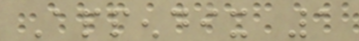Appendix 1
